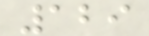129
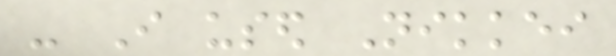- I used Nikkei
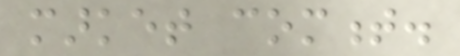market comment.
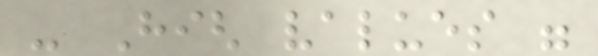- High values were
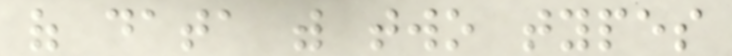of data with two types
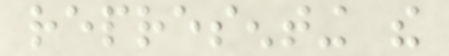representing the
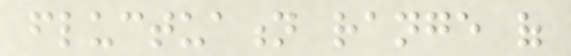fluctuation range of
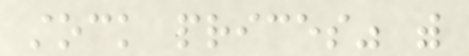stock prices" with
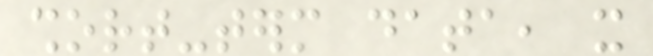short-term data, it
